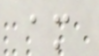am
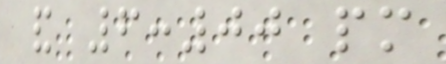and 6:00 pm
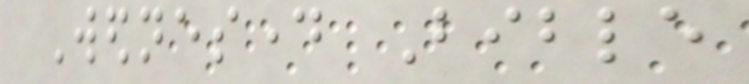Wednesday Bible
